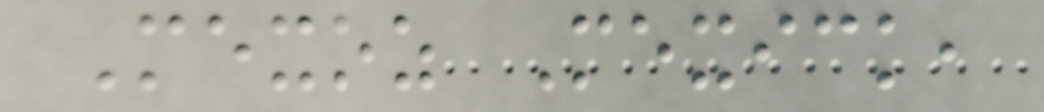Mexoz Mexick,
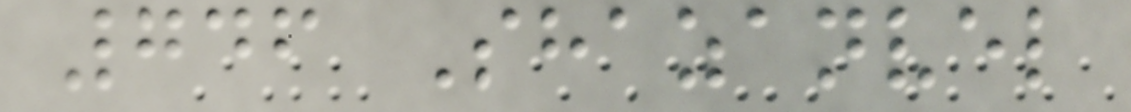746 Shazanvel
